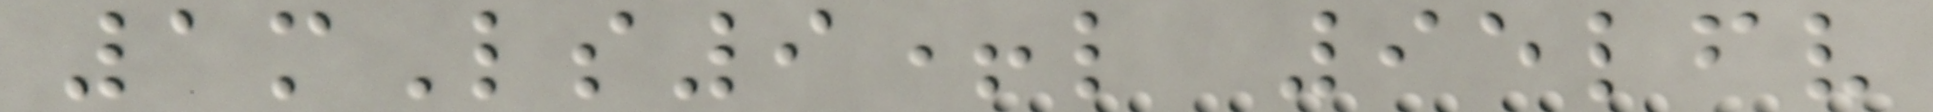1mLs9+l 95lfv
